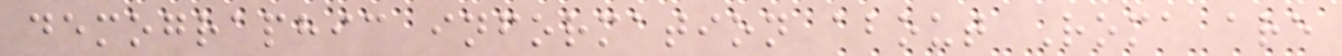demographic information about Roma are
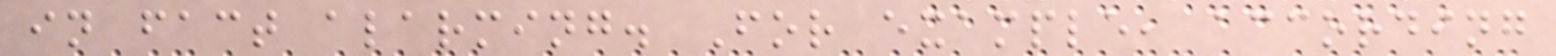in fact alarming. For example, according
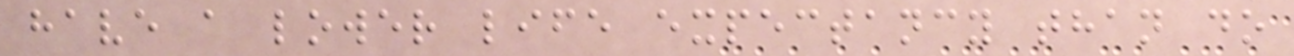have a lower life expectancy than do
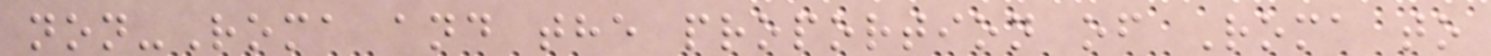non-Roma and the proportion of Roma to
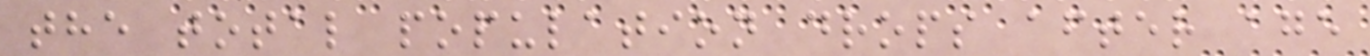the total population drops after age
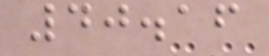40.16
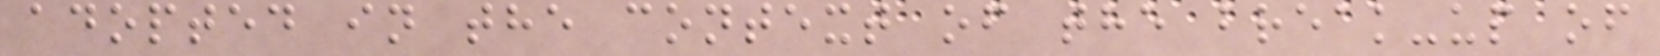adopted in the context of the break-up of
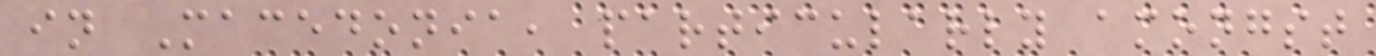in Macedonia, particularly amongst
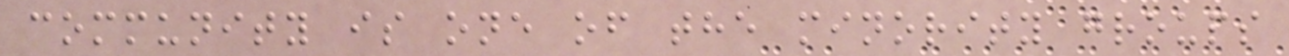community is one of the minority groups
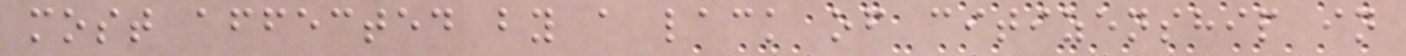most affected by a lack of citizenship in
